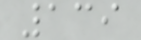139
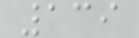139
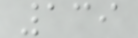139
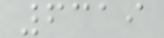6319
